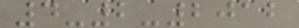4-2-2012
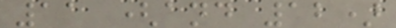11 (and 12)
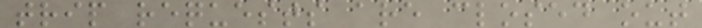trip requests are closed out
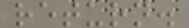return.
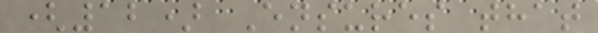(12) Ensures that
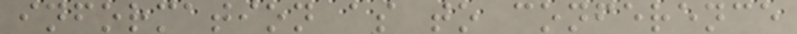information as to conference
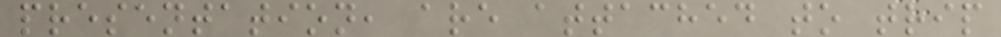presentation, are attached to trip
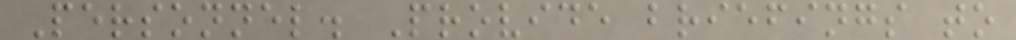Personnel. Provide briefings to
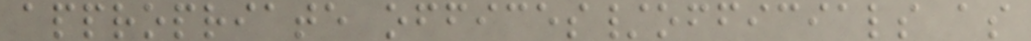appropriate offices/officials as
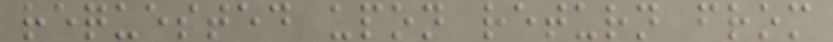requested upon return from
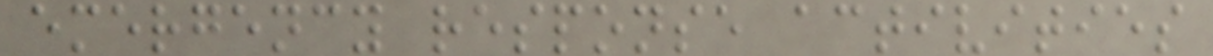emergency response activities
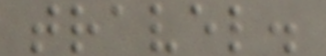travel.
